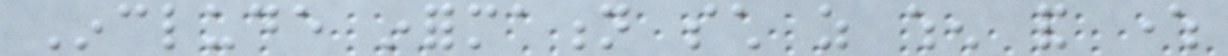Include information such as when and where
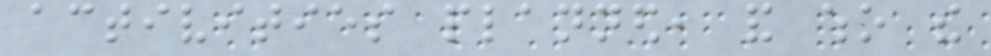activities planned, and who the
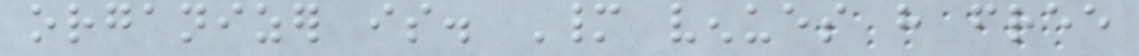organizer is. Many venues have free
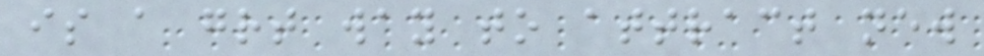is a great way to attract new
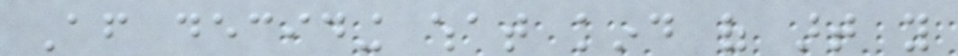After deciding what kind of art you
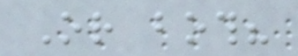Or both?
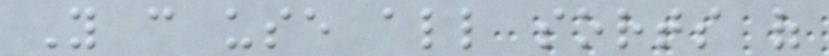You can use all sorts of
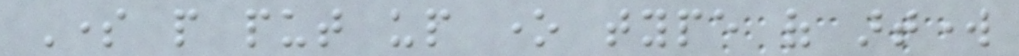Some people put up one type of artwork
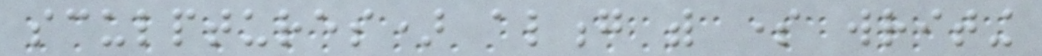sculptures) along with some writing
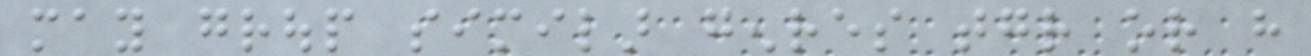may group similar genres together or have
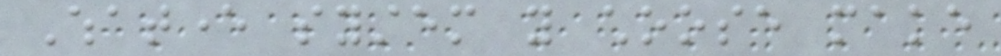Whatever system you choose make
